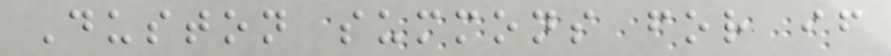Duston summons for if
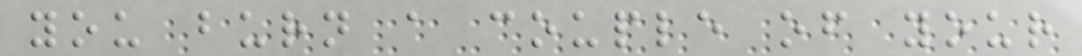you burn a couple of your
